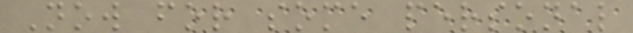Now for some personal
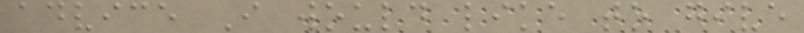advice I would like to give
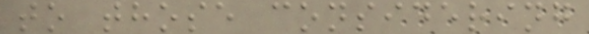to those considering
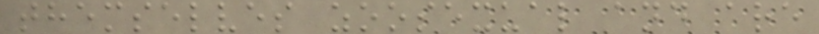themselves zoosexual and are
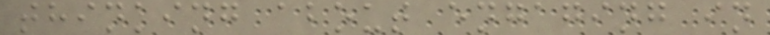thinking about engaging in
